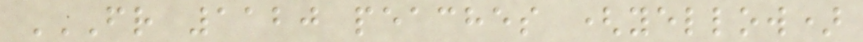FR 1120 PEACHES (YELLOW)
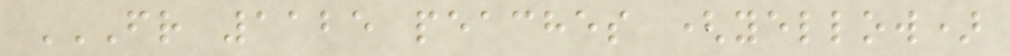FR 1125 PEACHES (YELLOW)
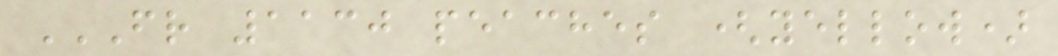FR 1130 PEACHES (YELLOW)
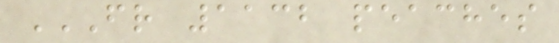FR 1132 PEACHES
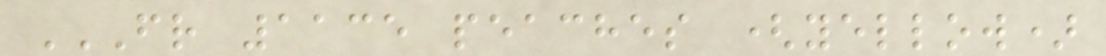FR 1135 PEACHES (YELLOW)
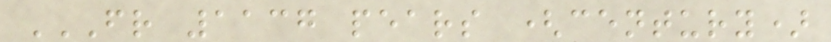FR 1137 PEARS (CENTURY)
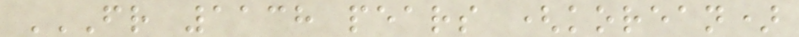FR 1138 PEARS (KOREAN)
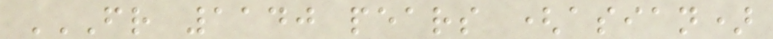FR 1140 PEARS (ASIAN)
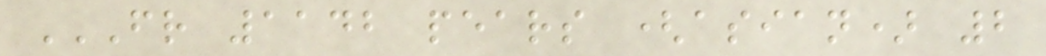FR 1142 PEARS (ASIAN) 2
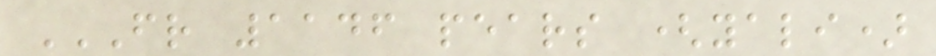FR 1146 PEARS (YALI)
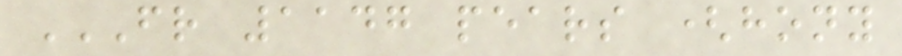FR 1147 PEARS (HONY
